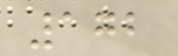172
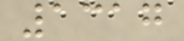1317
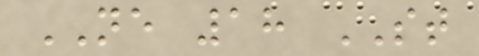NE 18 ST
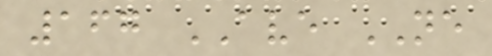167 AVE NE
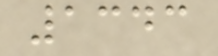1343
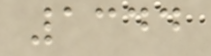1344
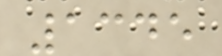1345
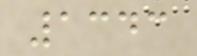1343
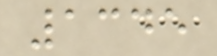1345
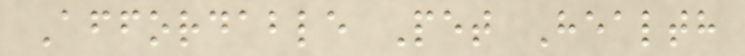Affordable Pet Health
